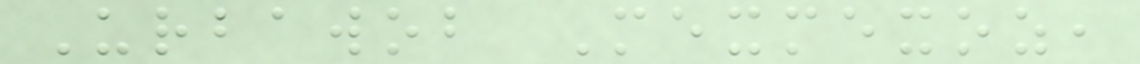Urbawob Mexmexoz,
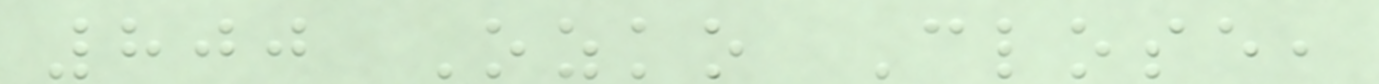800 Ozko Close,
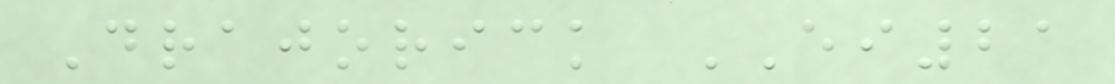Drajorick EI21
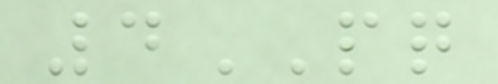4PQ
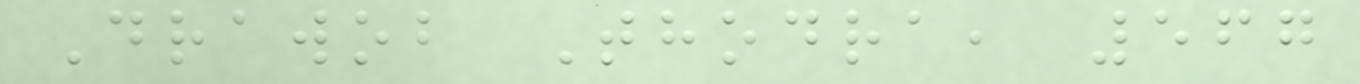Drawob Thodra, 567
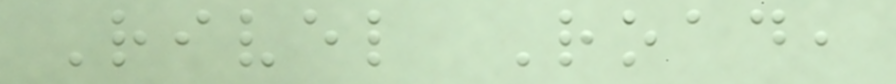Rivel Road,
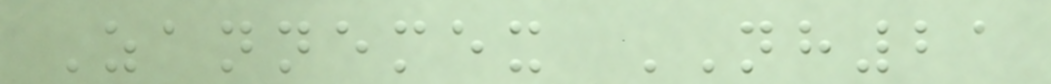Zannemex NH21
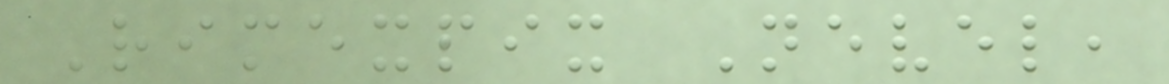Rimexpix Nevel,
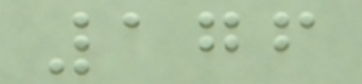176
